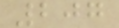207
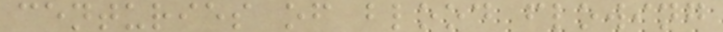centuries of blood flowing
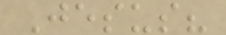Jesus?
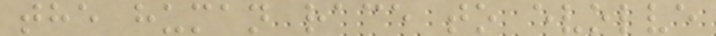the human race to evolve
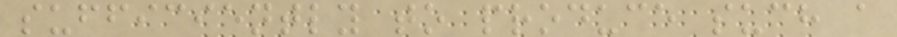sufficiently to produce such a
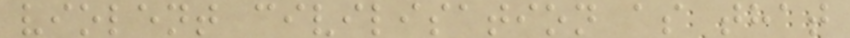violent civilisation as that
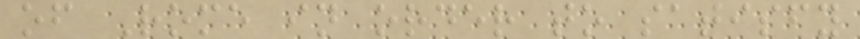of Rome in order to satisfy
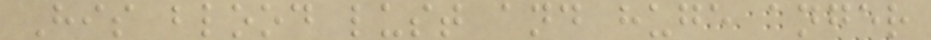His blood lust and huge anger
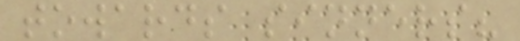towards sinners?
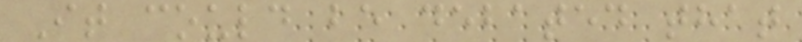It could be debated that
